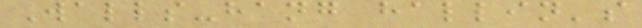Walls-hang hallin's
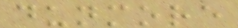dunmore
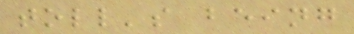toll's being
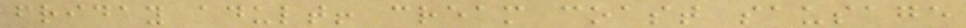friday adult! cream coast sausage
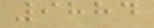9884
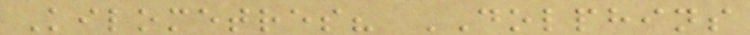Kilometres? DOLPHINS
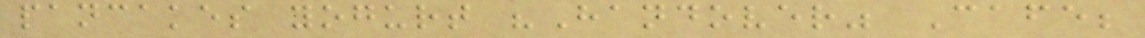pancakes yogurt "Handover" Cafe;
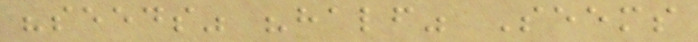"seeds" "half" Seems
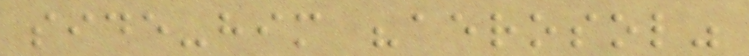side-him "aerosol"
